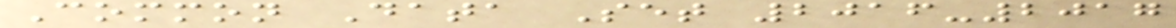Common Data Set 2016-2017
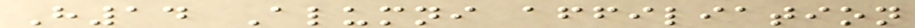H14 Alumni affiliation
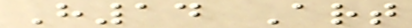H14 Art
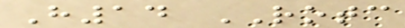H14 ROTC
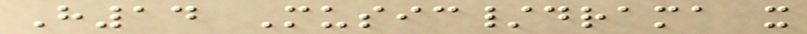H14 Music/drama x
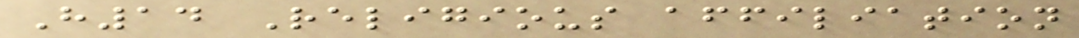H14 Religious affiliation
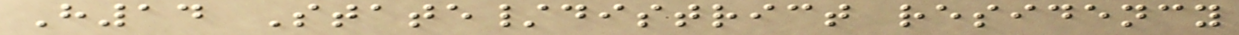H14 State/district residency
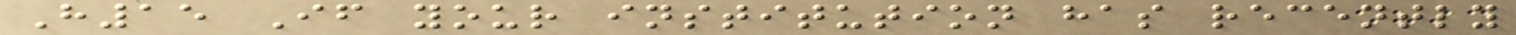H15 If your institution has recently
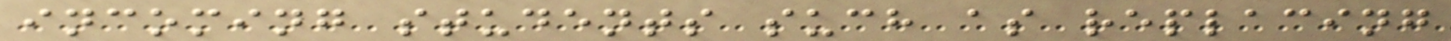incoming students such as replacing
